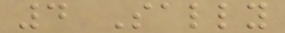4 Sally
